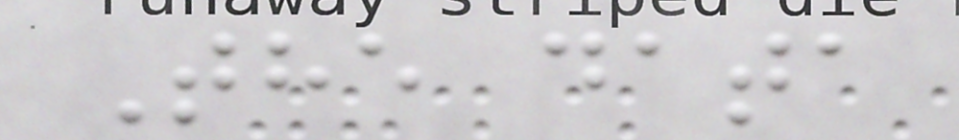The data
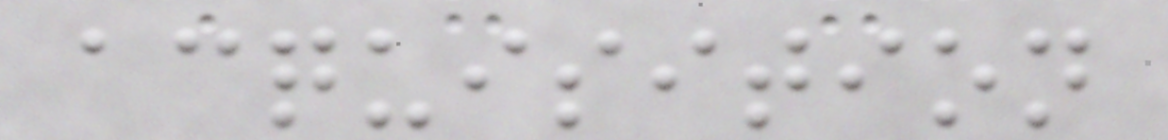acquisition
